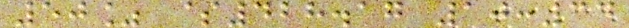50% $428.17 10:34
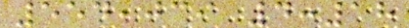554,039 4:18
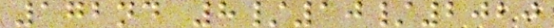172nd 8/10/2020
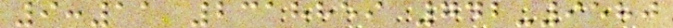9:11 2318859 742-9580
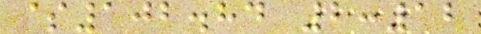$102.84 2:12
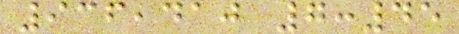936,410 7:45
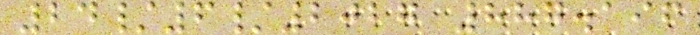24/6/2027 887.196
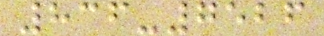836-7526
